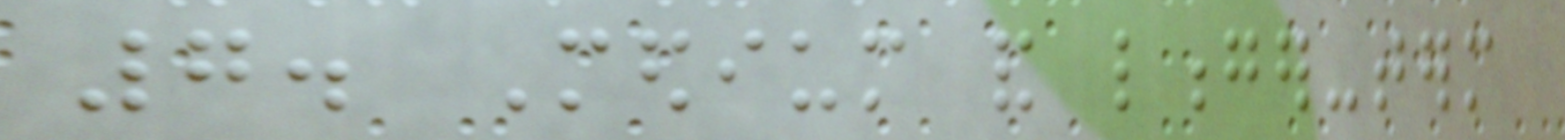7. Medium and longer-term
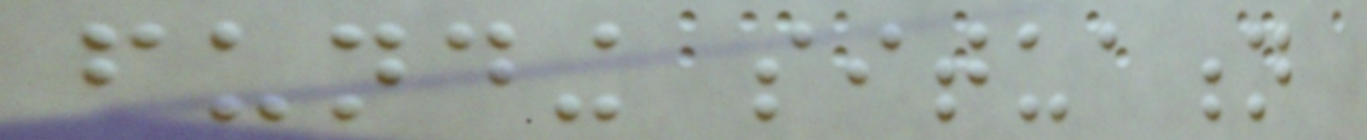funding situation
